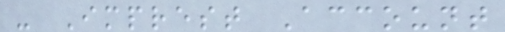- Imprest Account
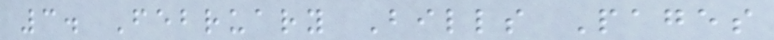3. February Bills Pages
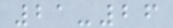21-26
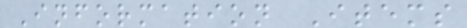Information Items
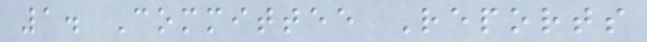1. Committee Reports
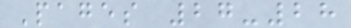Pages 27-28
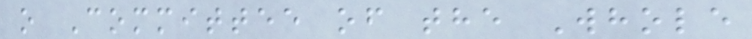o Committee of the Whole
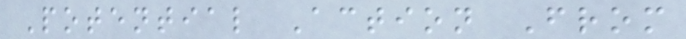Potential Action From
